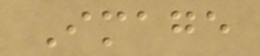Image
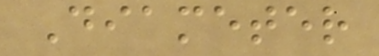Diameter
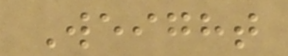Weight
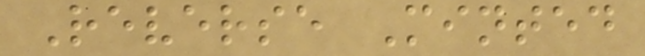Reverse Minted
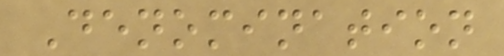Denomination
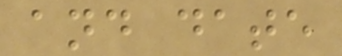and date
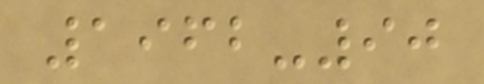1962-90
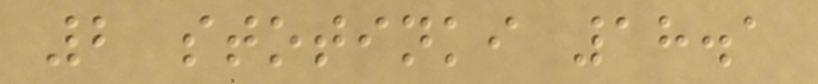2 stotinki 18.1
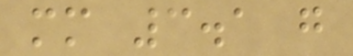mm 3.1 g
